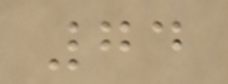74
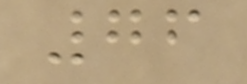76
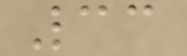33
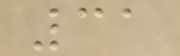31
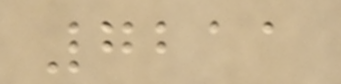7211
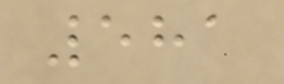581
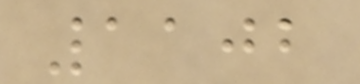1102
